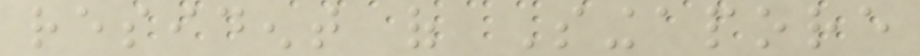resident of Singapore
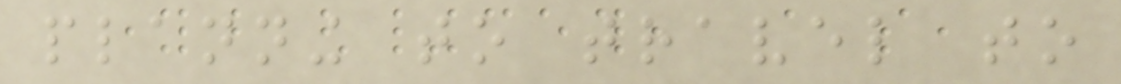planning to travel to
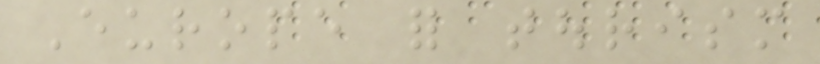Europe for tourism
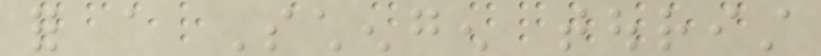for a Schengen tourist
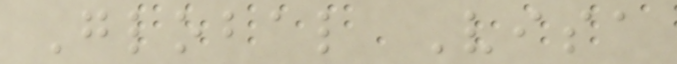Global Visa
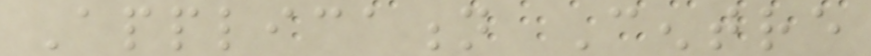Application Centre
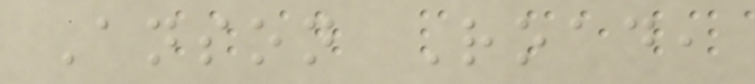Anson Road,
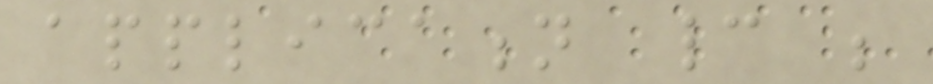application cannot be
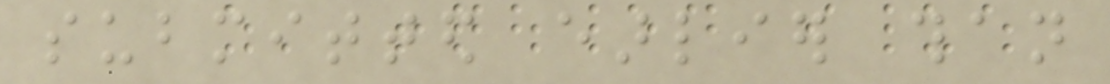submitted earlier than
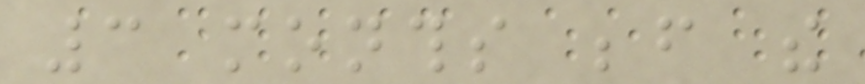3 months before the
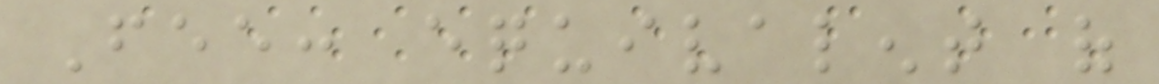Fee: equivalent of
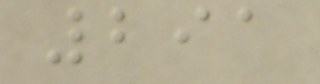291
